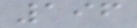196
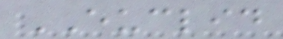EUCLID
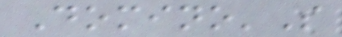Domino'S
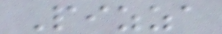Pizza
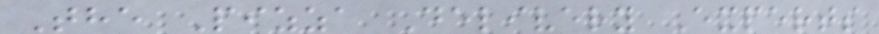The Pizza Delivery Experts
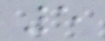5
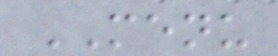MENU
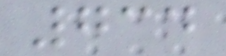734
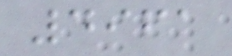4961
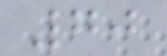70
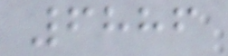6886
